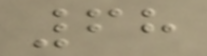68
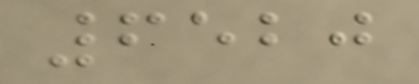6520
